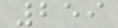259
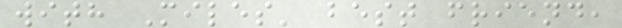with Miles' best friend,
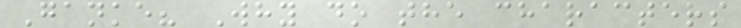Ganke? Why do the characters
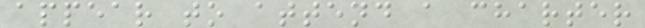appear to attend a charter
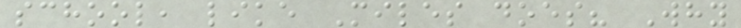school, like Miles does? Why
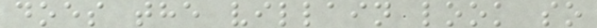does the villain look so
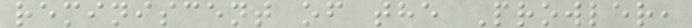reminiscent of the Prowler,
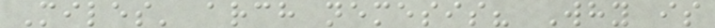Miles' arch nemesis? Why is
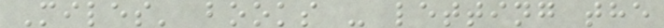Miles' books - letting the
